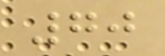70
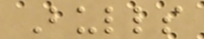Bulls
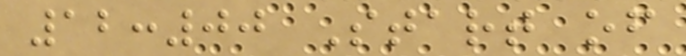12:00 Start of
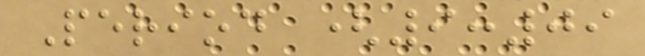Period (9:09
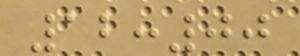12:00
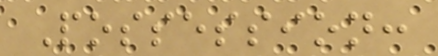Possession:
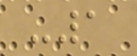-1
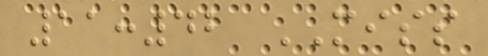11:42 MISS
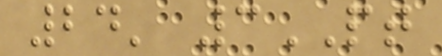24' 3PT
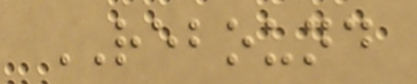REBOUND
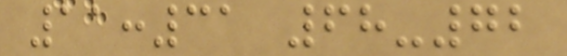11:31 68-72
